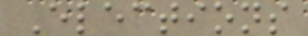Elections
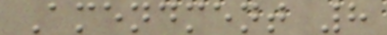Amendment 8
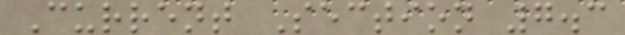Current Section 7.3
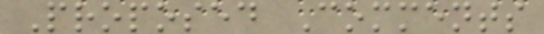Proposed Comments
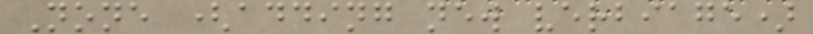None (adding new verbiage)
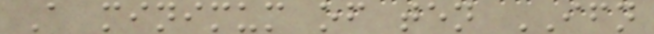A minimum of ten IFN
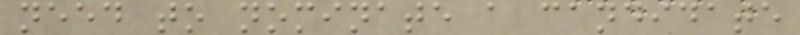need to nominate a candidate
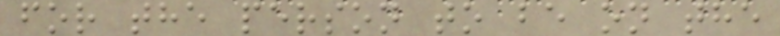for the person to be on the
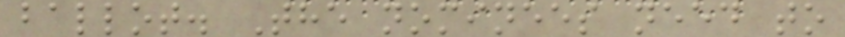ballot. The nominees need to
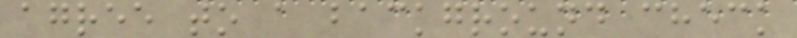agree to a background check
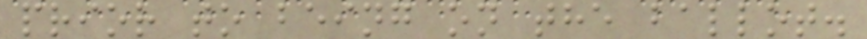prior to being on the ballot.
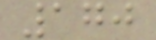170
